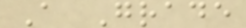A Grade
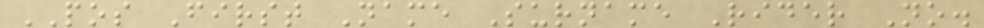POS First Name Surname Rider No.
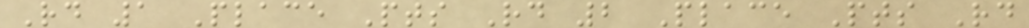Rd 1 Place Pts Rd 2 Place Pts Rd
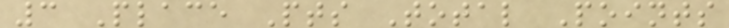3 Place Pts Total Points
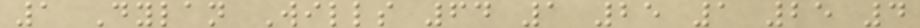1 Dylan Wills 64 1 25 1 25 4
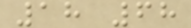18 68
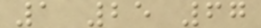1 25 67
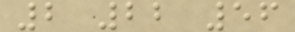2 22 56
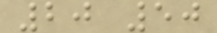20 50
